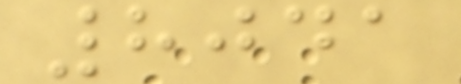8041
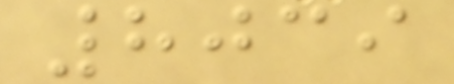8039
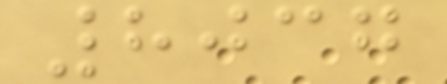8037
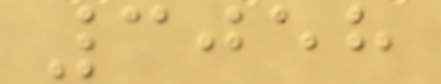3058
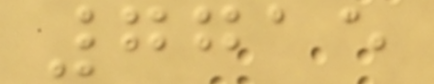7715
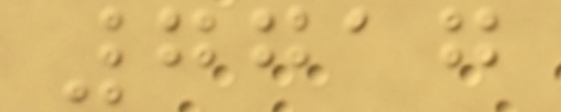7717
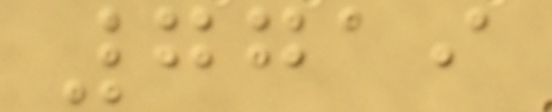7719
